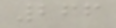266
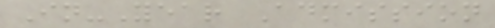In-Year Admission
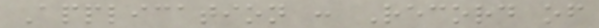Application : Record of
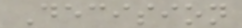Decision
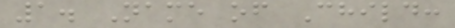1. Name of Child:
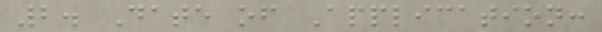2. Date of Application:
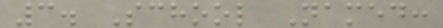3. School Named:
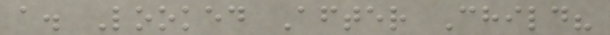a. Looked After Child?
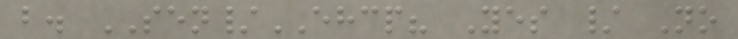b. SEN/EHCP? Yes / No
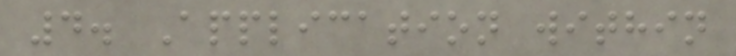4. Application within
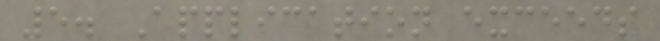5. Application exceeds
